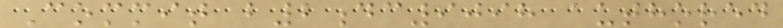Commit b2dc9098 authored
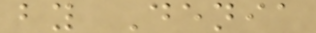by Denia
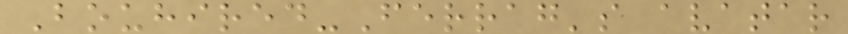Bouhired-Ferrag's avatar
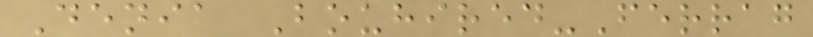Denia Bouhired-Ferrag
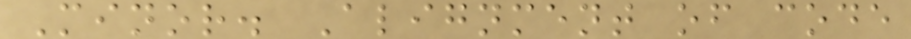Minor. Alignment of code
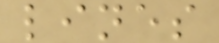lines
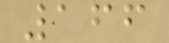166
